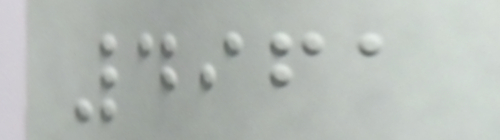4961
